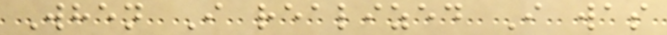When I realized I was
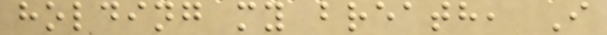holding my breath, I
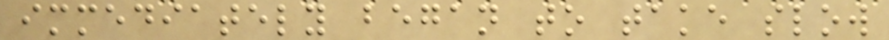immediately began to take slow
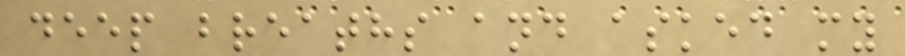deep breaths and asked my
